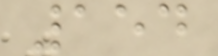154
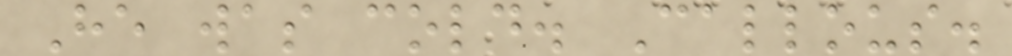He was cold. Callous.
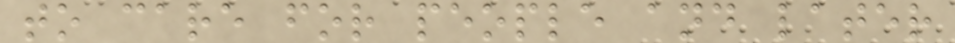to care for people and later
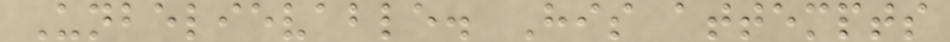Unbelievable. His attempts
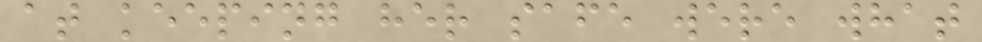at keeping her safe were what
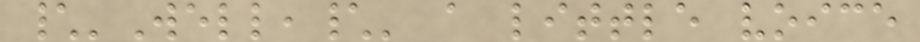\'Well,\' a little voice
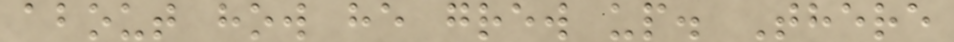about how he grew up. There
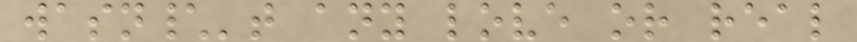wasn\'t any love or real
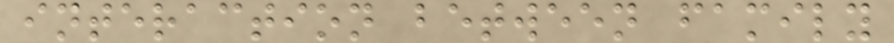interaction between family
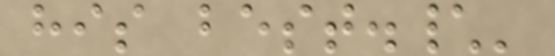his best.\'
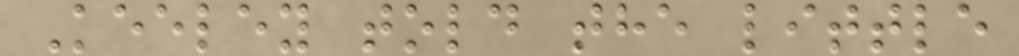Keeley told the little
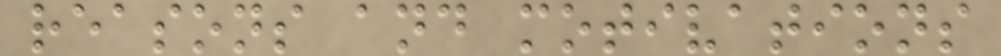reasons and motivations
